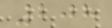208
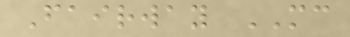Fairway MC
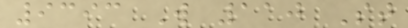9393 W 110 St
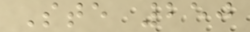Ste 250
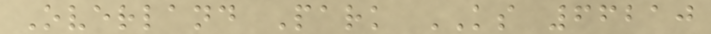Overland Park KS 66210
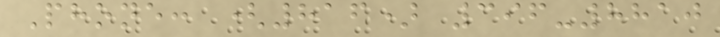Phone: (816) 396-8810
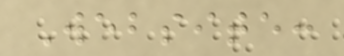Website:
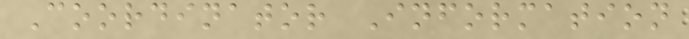Coordinator Information
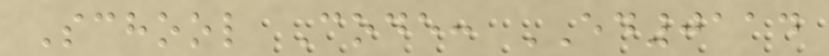School Code: ED0114
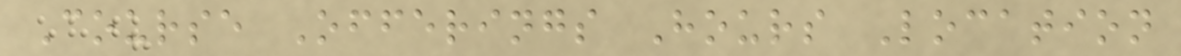Course Offerings Hours Location
